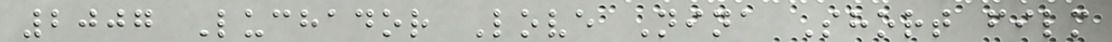2007 Luchador Love Nina Short film
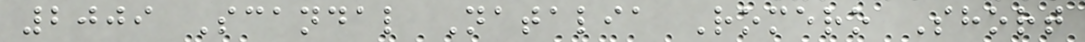2009 Scandal Natalia Romero Short
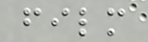film
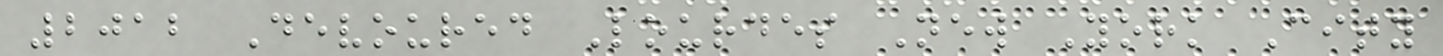2012 Devoured Lourdes New York City
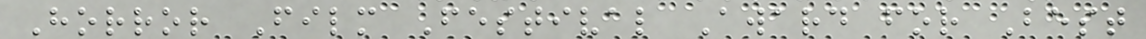Horror Film Festival Award for Best
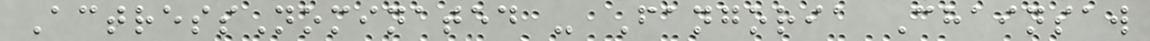ActressNominated - Fangoria Chainsaw
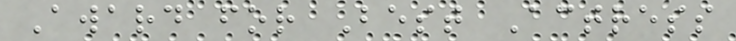Award for Best Actress
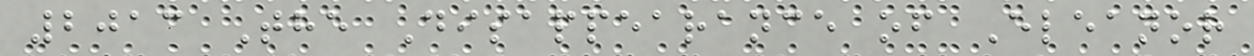2013 The Disappearance of Eleanor
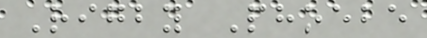Rigby Phoebe
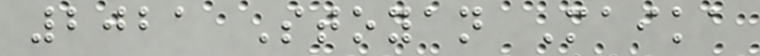2021 Stoyan Maika
